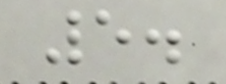5.
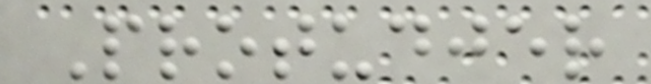Protudjer
